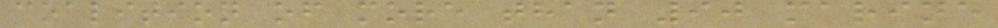coalition of more than 90 marine
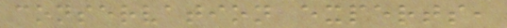conservation experts,
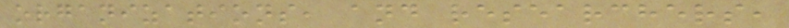organizations, and researchers,
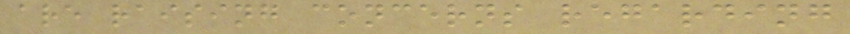are raising concerns regarding
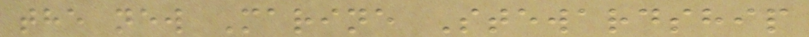the new Marine Stewardship
